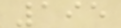195
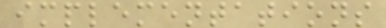implementations
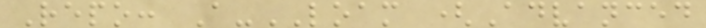Repo: A-LOAM (Advanced
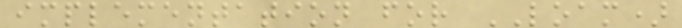implementation for LOAM)
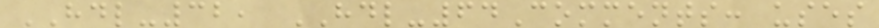HDL-32, HDL-64Comments: uses
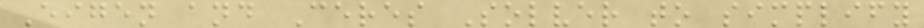Eigen and Ceres Solver to simplify
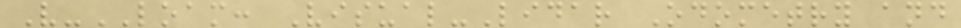V-LOAM: Visual-Lidar Odometry and
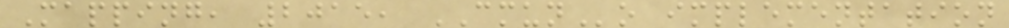Mapping, 2015, CMUNo implementation
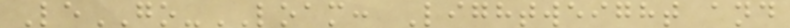LeGO-LOAM: Lightweight and
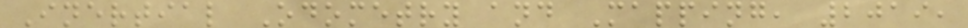Inertial Odometry and Mapping, 2019,
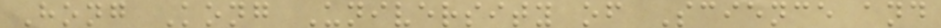Hong Kong University of Science and
